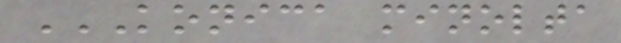KONICA MINOLTA
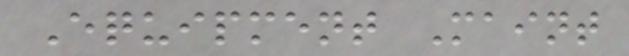Equipment Maint
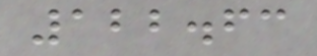122.63
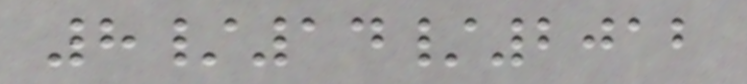8/14/2012
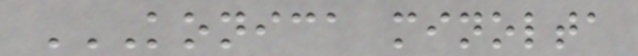KONICA MINOLTA
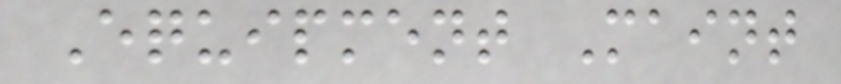Equipment Maint
